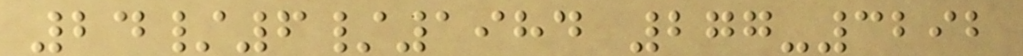24/6/1984 277-3292
